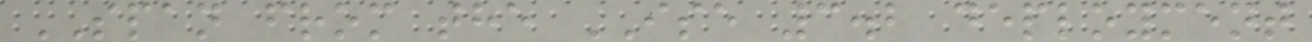SPAN from the ISE 3.2 deployment
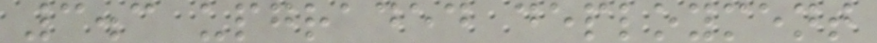3.3 upgraded deployment
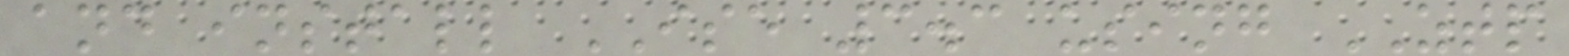and install ISE 3.3 using ZTP
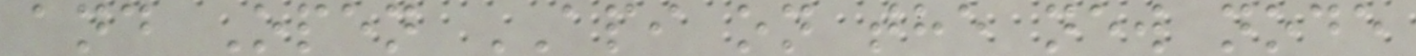and Open API on the new node
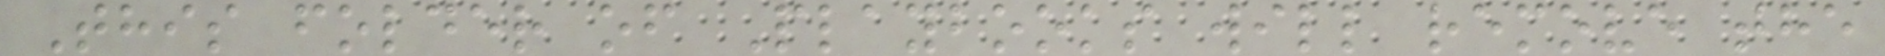This folder of Playbooks will remove the
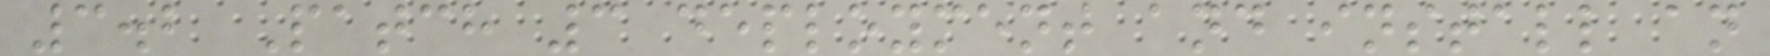3.2 Patch 3 deployment and install an
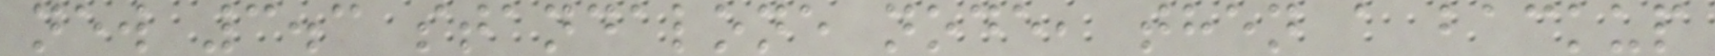new 3.3 standalone node, then a backup
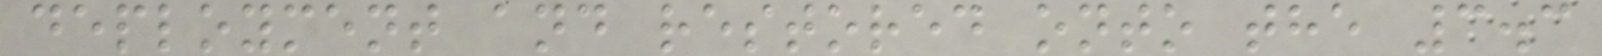deployment and restored onto the 3.3
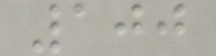100
